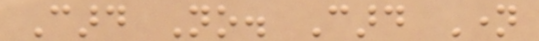Card No. Card Name
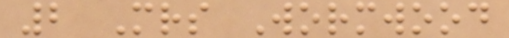2 Mrs Wormwood
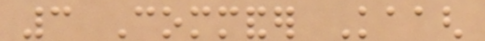3 Commander Kaagh
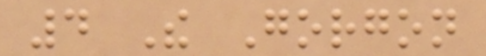4 The Gorgon
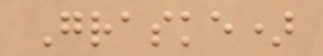Graske)
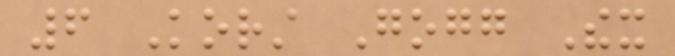6 Korst Gogg Thex
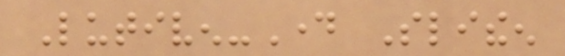Lutiven-Day Slitheen
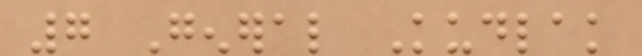7 General Kudlak
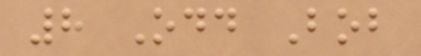8 Odd Bob
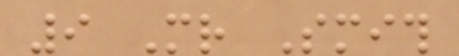9 Mr Smith
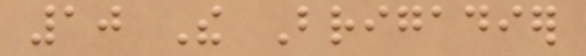10 The Brigadier
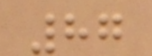87
